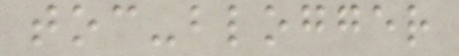toc-blogger
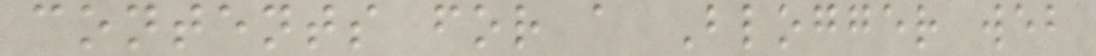contents for a Blogger web
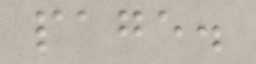page.
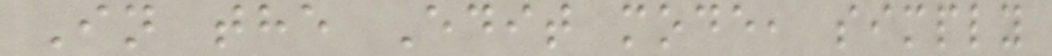In the Edit mode, simply
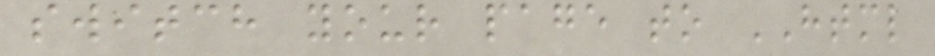switch your page to HTML
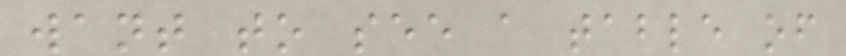want to see a table of
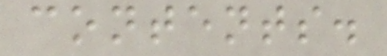contents.
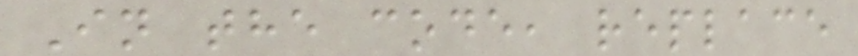In the code, replace
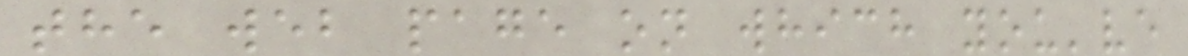the web page on which you've
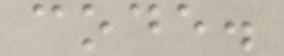code.
